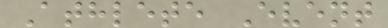Athlete Event
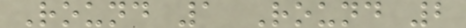Round 1 Round 2
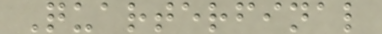Quarterfinal
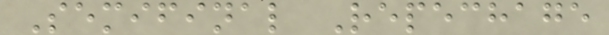Semifinal Repechage
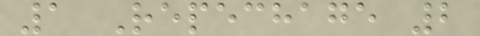1 Repechage 2
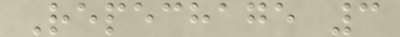Repechage 3
